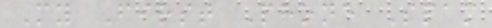My First Phone Spam
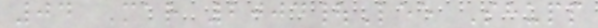04 Mar 2004|Lee Shupp
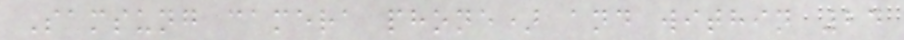Samsung camera phone) and within 24
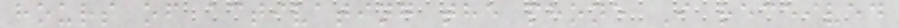hours of activating the phone I received
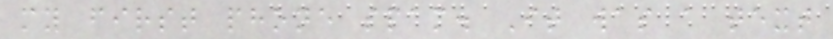my first phone spam. It was a text
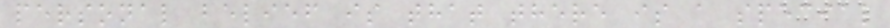personal belief is that there is a special
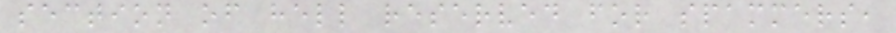section of hell reserved for spammers,
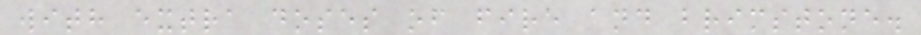with extra doses of fire and brimstone.
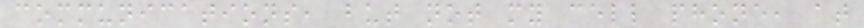communications, but not my cell phone, at
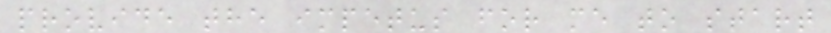provide the impetus for me to start
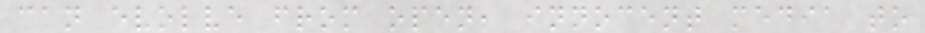can evolve from open, innocent media to
